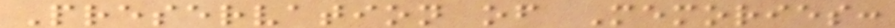Preservation of Memories:
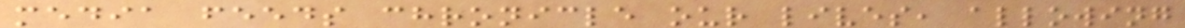media feeds chronicle our lives, allowing
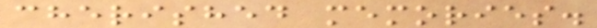cherished memories.
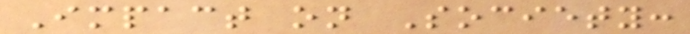Impact on Society:
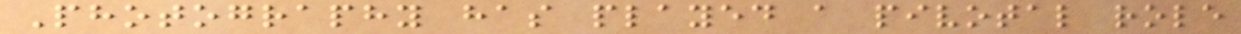Photography has played a pivotal role
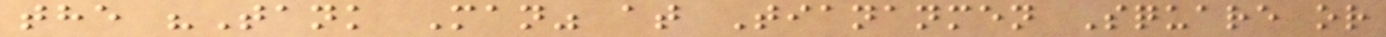the "Tank Man" at Tiananmen Square or
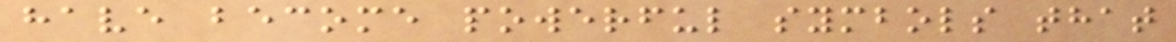have become powerful symbols that
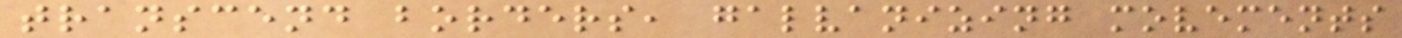transcend borders, galvanizing movements
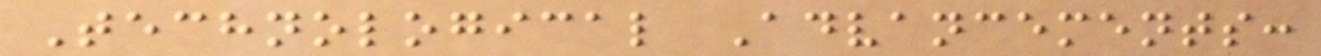Technological Advancements:
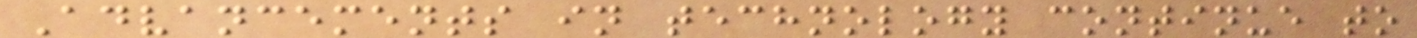Advancements in technology continue to
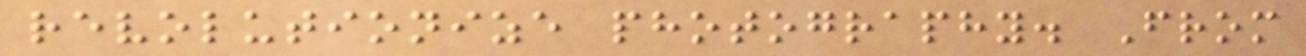revolutionize photography. From
